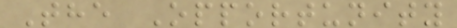The Opportunity
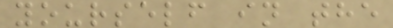yourself in the
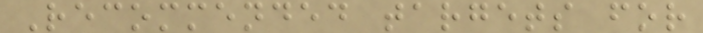Recommended targets for
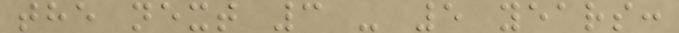the next 3 - 5 years:
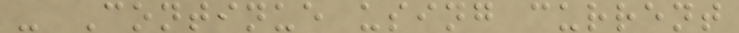- Continue using current
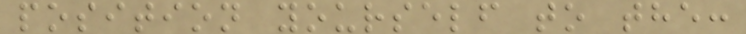position yourself to the:
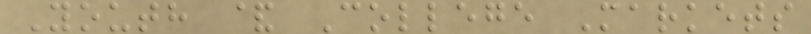Youth & College Markets
